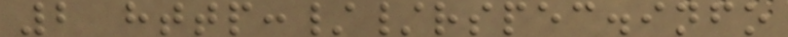2 http://rspec.info
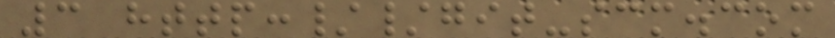3 http://git-scm.com
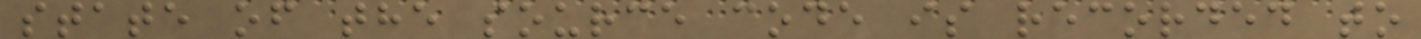state of the source code is recorded to
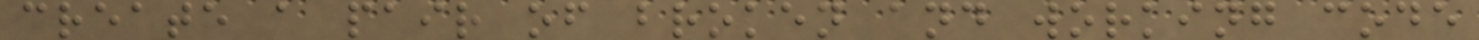create a pair of broken and working code
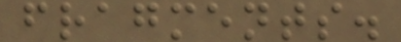fragments.
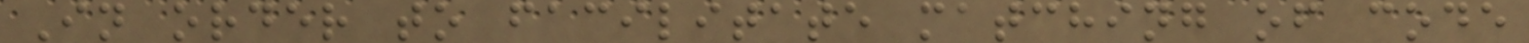In order to facilitate matching of code
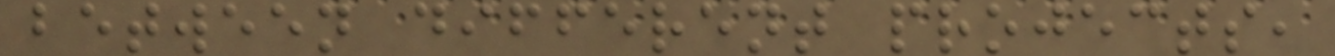between different projects,
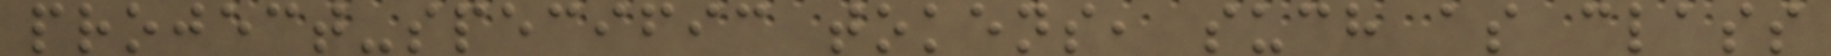project-specific tokens, such as class
